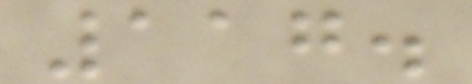117.
